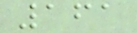161
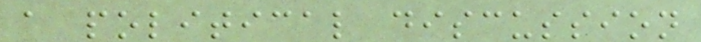a political discussion
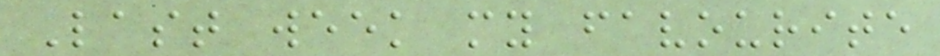Last week my favourite
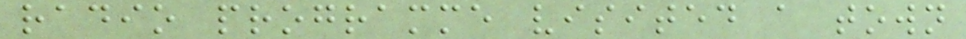radio programme visited a town
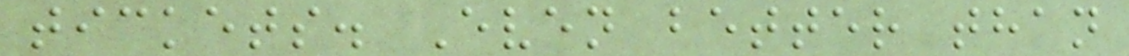tickets. Even better than
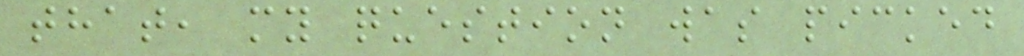that, my question was picked
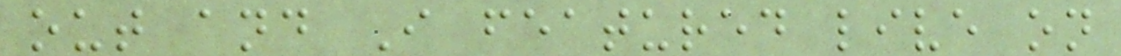out and I featured live on
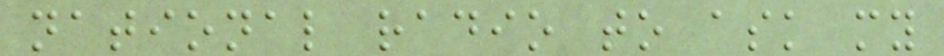national radio to ask my
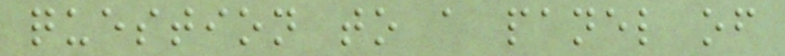question to a panel of
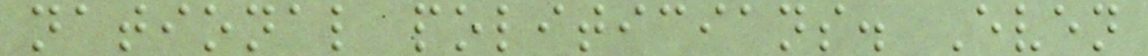national politicians. Even
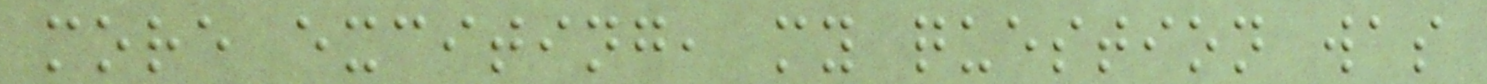more exciting, my question was
